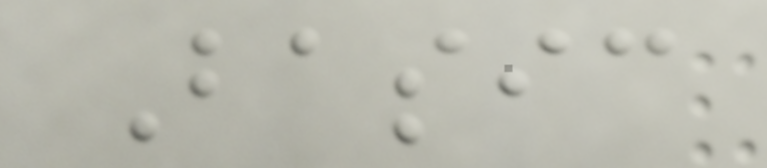Basic
